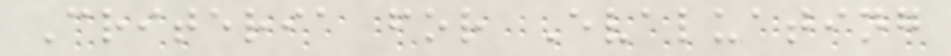Criteria for Evaluating
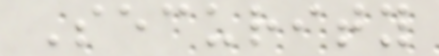Security
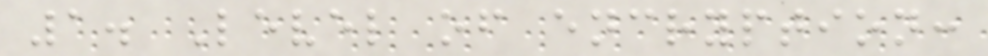1. Level of encryption:
